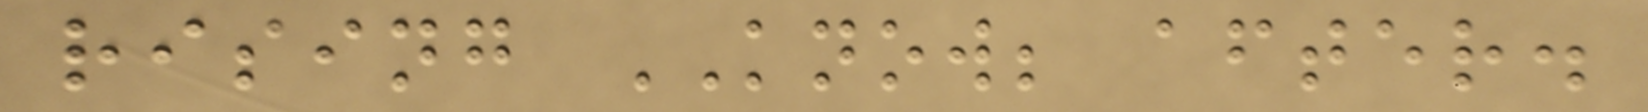rising KNOW; after.
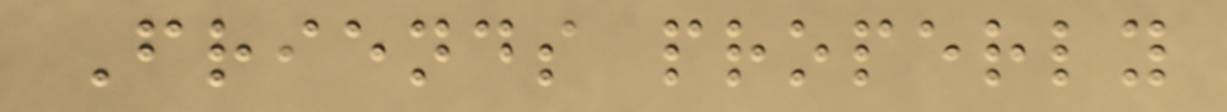Friends properly
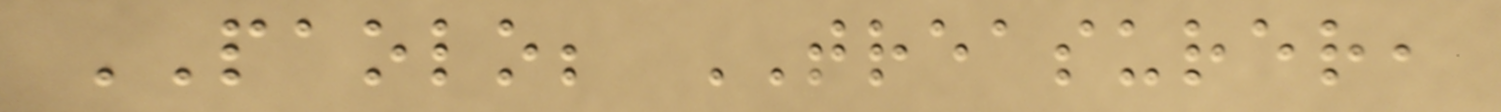PAOLO; TREASURER,
